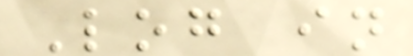Log in
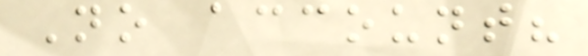No account?
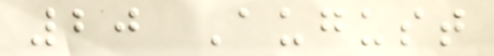20 August
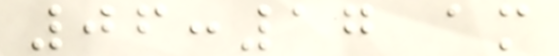06:17 am
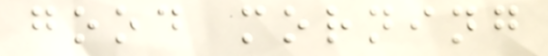good morning
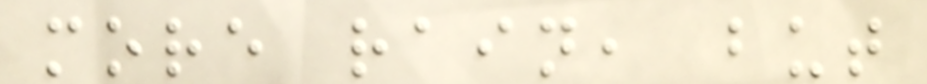more rain, but
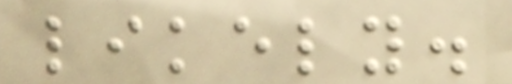likely.
